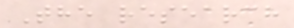The research
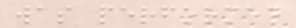was performed
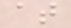at
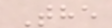The
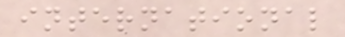international
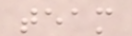team
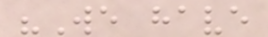"We have
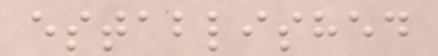established
